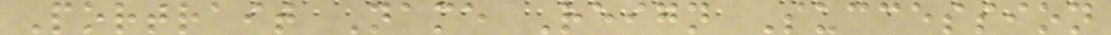Portrait Name Reign Succession
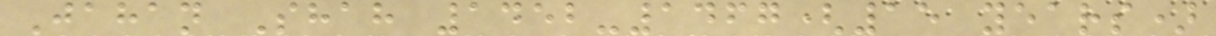Jahan Shah 1452-1467(15 years)
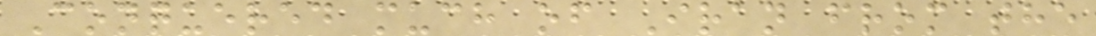Conquered much of Iran from the
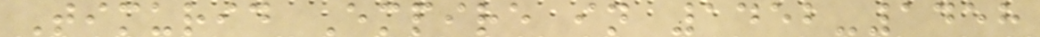Timurid Empire in 1452-1458
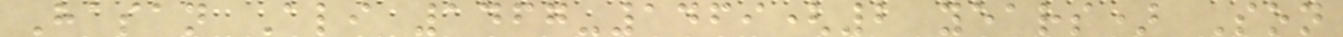Hasan Ali 1467-1469(2 years) Son
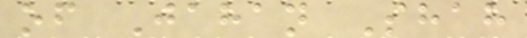of Jahan Shah
